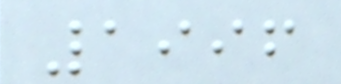1996
